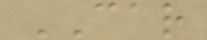CAR
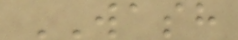WASH
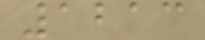1213
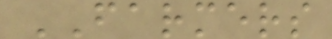FARMERS
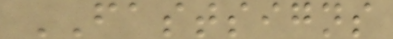FASTSIGNS
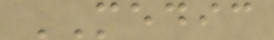MEDIC
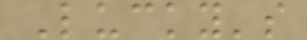Lucky's
